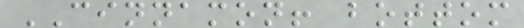CINNAMON! bottom
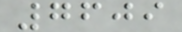7609
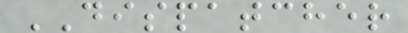DISPATCHER
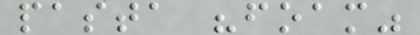pasta "foam"
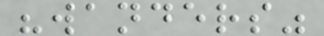"wanders"
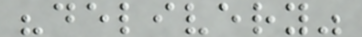"delivery"
